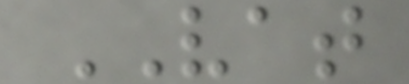VAT
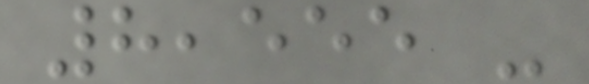8,555 -
